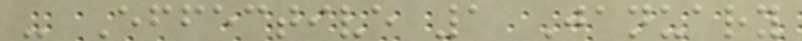- Effective 1 January
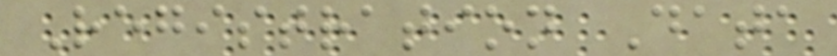Registration Data
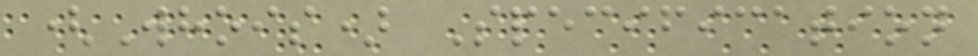(Whois) Specification
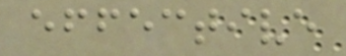effective
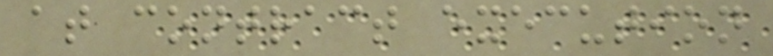at contract execution
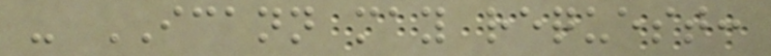- ICANN may request:
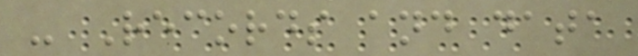- Records and data
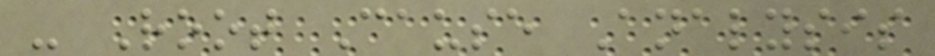- Root Cause Analysis
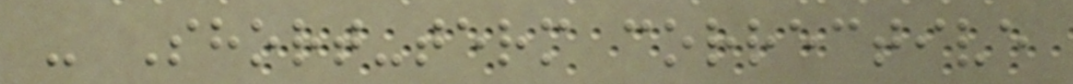- Short-term corrective
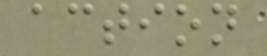action
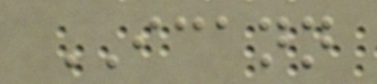ICANN
